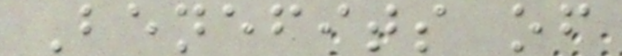Benefits of
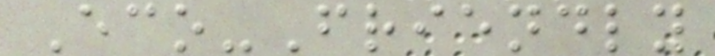Eco-Friendly
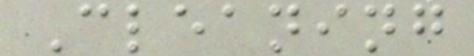Cleaning
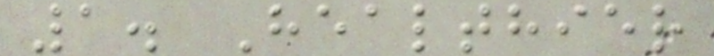1. Healthier
